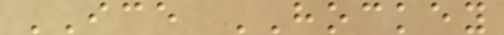ICE HOCKEY
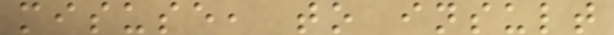misuse, to insult
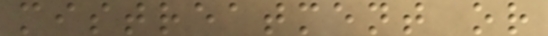mistreatment or
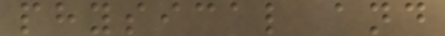physical and
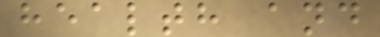health and
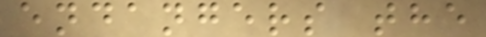endangers the
